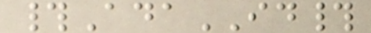#AdaID#
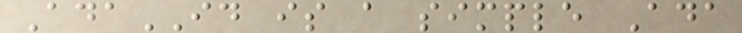AdaID is a simple Ada
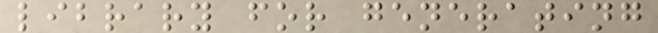library for generating
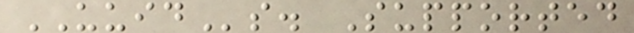UUIDs. Supported
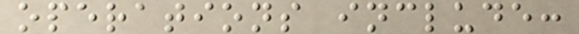operations include:
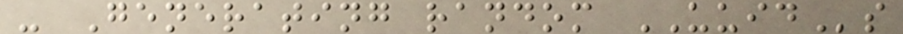- Generating random UUIDs
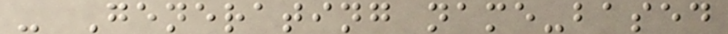- Generating name-based
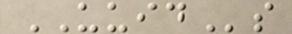UUIDs
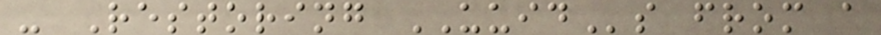- Restoring UUIDs from a
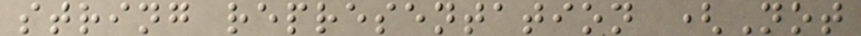string representation (Not
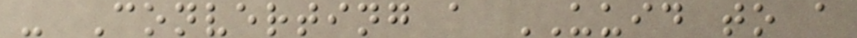- Converting a UUID to a
